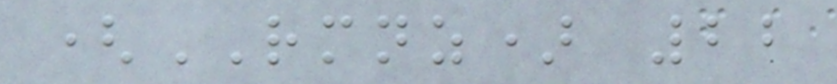(RMNZ) 22
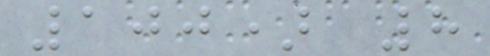100) 8
